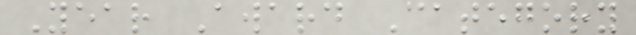Year Award Category
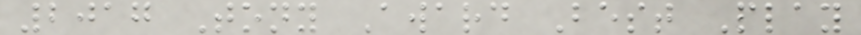2017 Tony Award Best Play
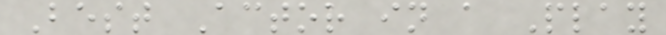Best Actor in a Play
